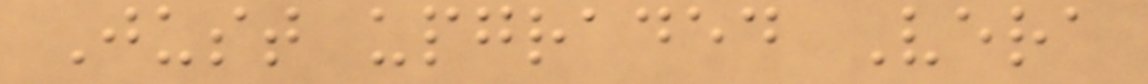Just upgraded Vera
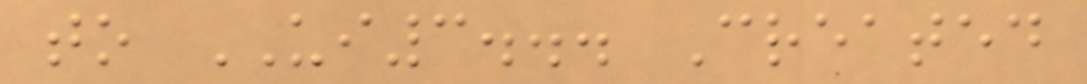to UI3... Created
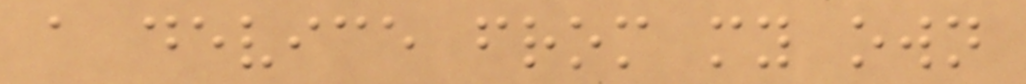a device from my own
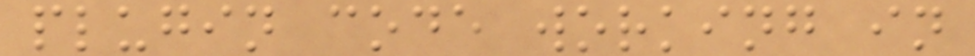plugin code working in
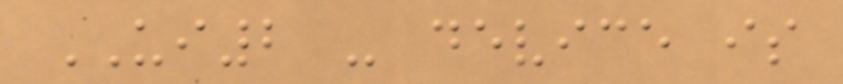UI2 - device is
